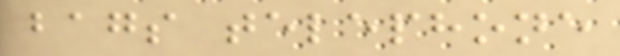bags telephone
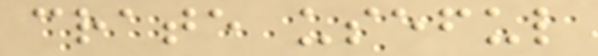crate useful
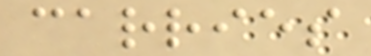carries
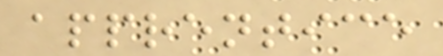apprentice
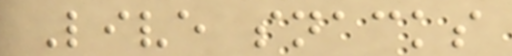Live snacks
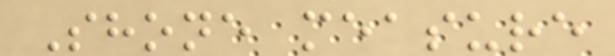Shone measure
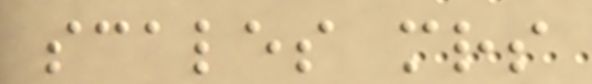scales mrs
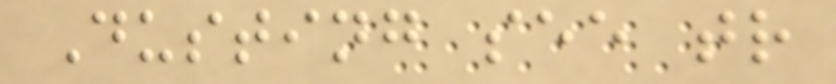Dusting see tr
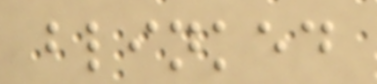blinked
